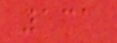131
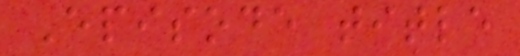Episode title
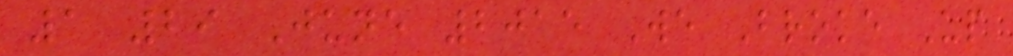1 29 June 2015 We Broke Up
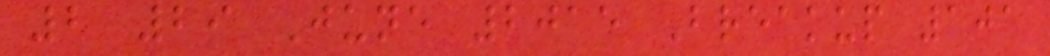2 29 June 2015 Breakup 101
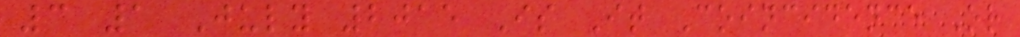3 1 July 2015 Is It Coincidence Or
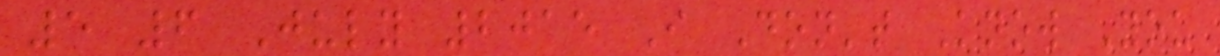5 6 July 2015 I Don't Know You
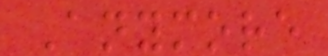Anymore
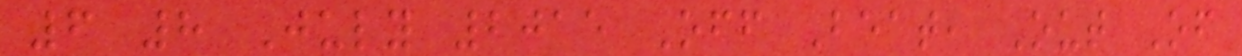6 8 July 2015 Off Beat, Out Of
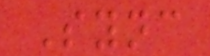Sync
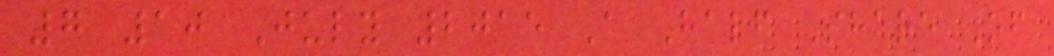7 10 July 2015 A Half Share Of
